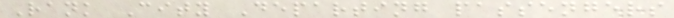Rank City Departing passengers
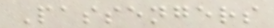Passengers
